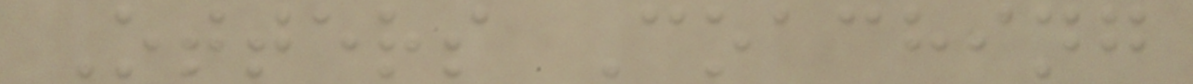Otters Coaching
